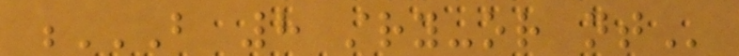B 8 STRY-OR NT
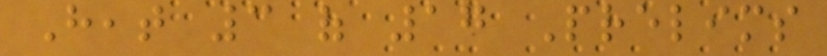Heat 3 of 17 Prelims
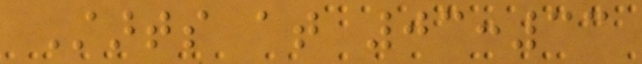Starts at 03:33
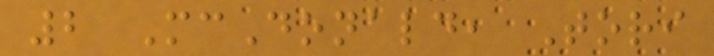2 McDonald, Tori
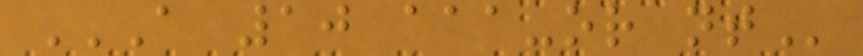A 10 AAA-OR NT
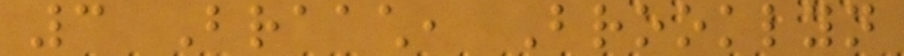3 Braach, Brooklyn
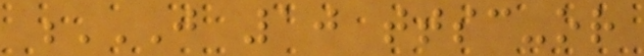J 10 TTSC-OR
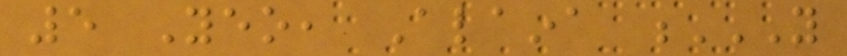5 Yeo, Alaina Y
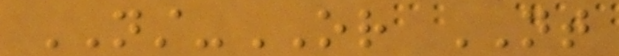NST-OR NT
